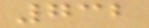732
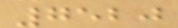7520
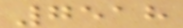7518
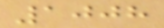1008
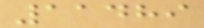11489
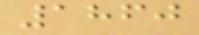1860
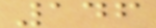146
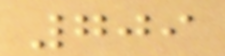709
